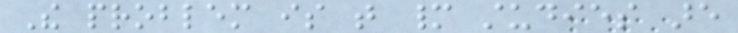The problem is that many studies are
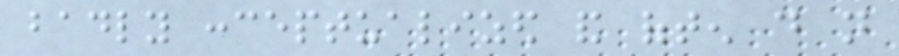badly conceptualized and often do not
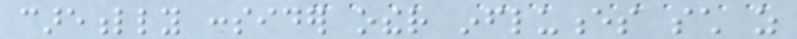carefully consider other influences such as
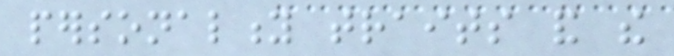personality traits and the
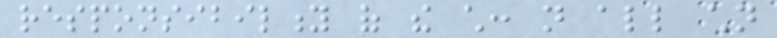responsibility of the child: not all children
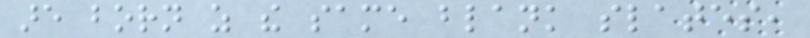are born as the same blank slates,
